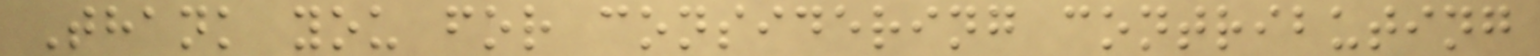Thank you for considering contributing
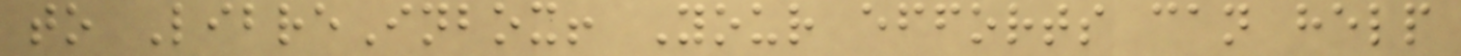to LibreInbox! Your efforts can help
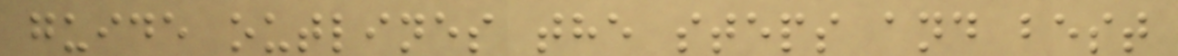guide outlines the steps and best
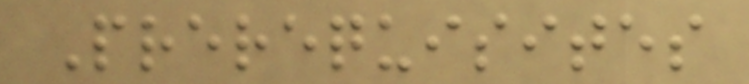Prerequisites
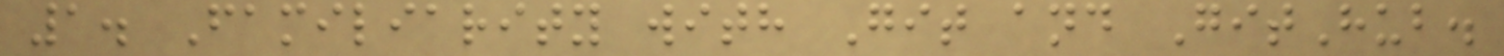1. Familiarity with Git and GitHub.
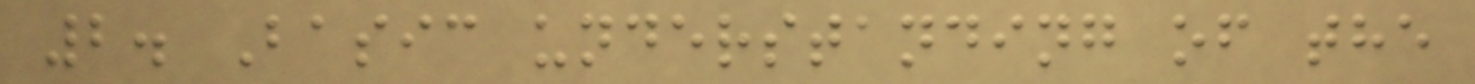2. Basic understanding of the
